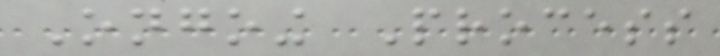Ongoing Process
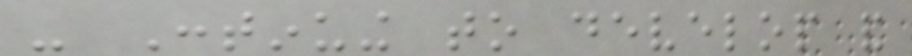- Continuing to develop and
